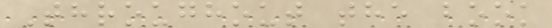Throughout the book
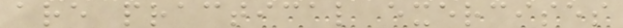are practical exercises
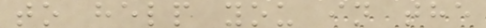to help you in the
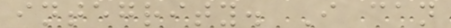integrity. I can
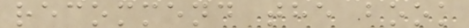recommend the book
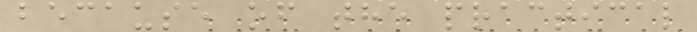because of the practical
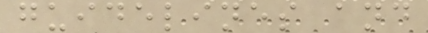guidelines and
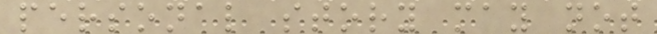personal story may not
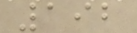192
